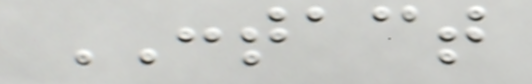CONTACT
